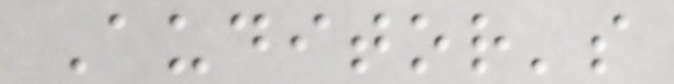Auditor's
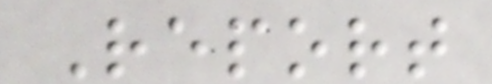Report
